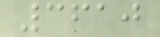3610
